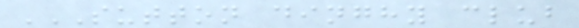SUTTON DINGHY CLUB
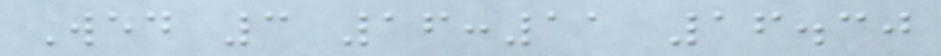Wed 3 16:11 16.30
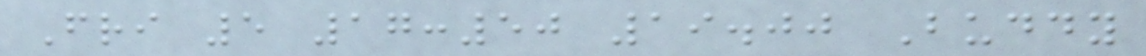Fri 5 17:50 19.00 Buddy
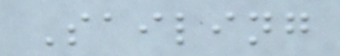Sailing
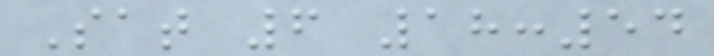Sat 6 18:54
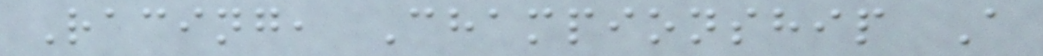Racing, Championship A
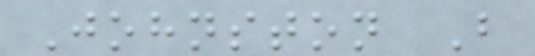Johnston B
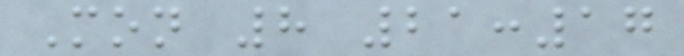Mon 8 21:17
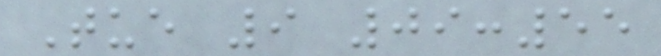Tue 9 09:55
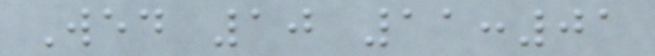Wed 10 11:01
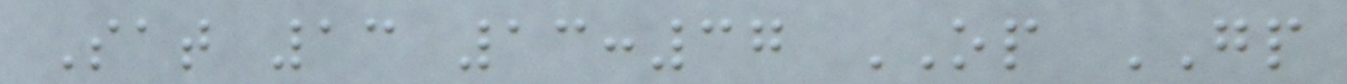Sat 13 13:37 OP GP
